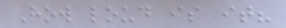How loud is it?
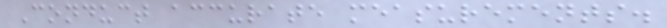Conduct accurate measurements.
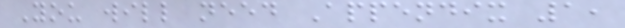You will need Appendix 1,
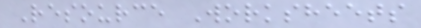Resource Worksheets
